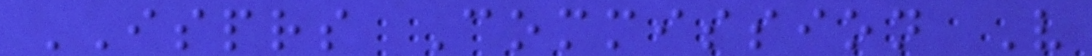ISPRS Commission V
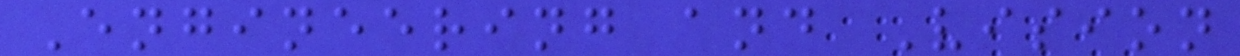Engineering and Vision
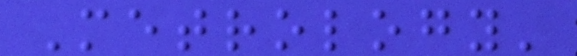Metrology'
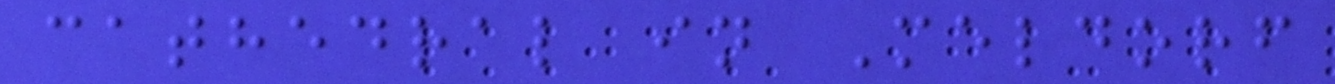cathedral in Meldorf
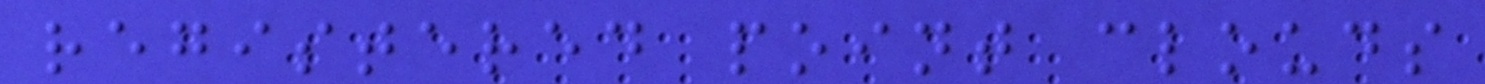registered point clouds
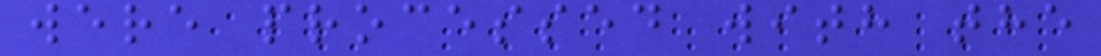were processed with the
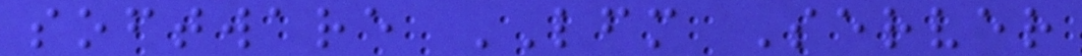software LFM Server
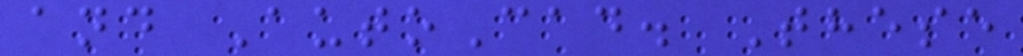and AutoCad. These
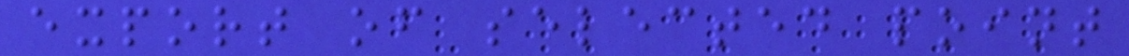export of selected point
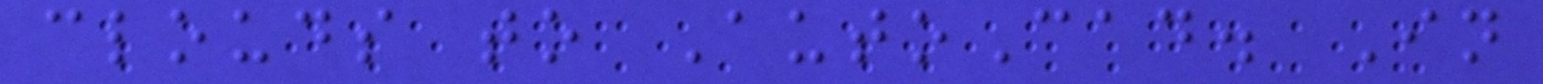clouds to AutoCad. In
